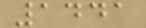1441
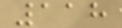118
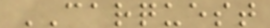CARQUEST
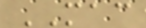MAC
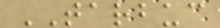TARBUC
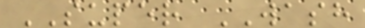SUPER WASH
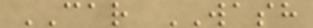CAR WASH
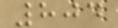804
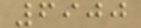6900
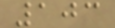103
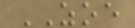ZOE
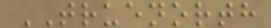TRUENORTH
